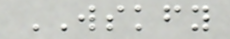WSKFY
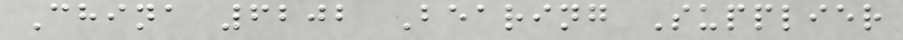China 6202 Bearing Supplier
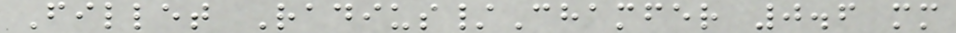Fillet Radius/Chamfer 0.6 mm
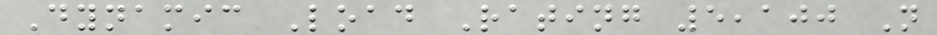Dynamic Load Rating 5,100 N
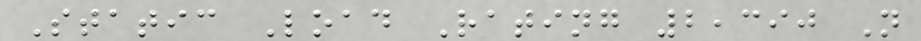Static Load Rating 2,390 N
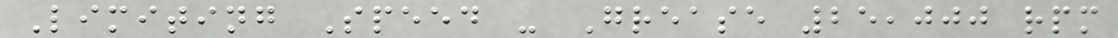Limiting Speed - Grease 25,000 rpm
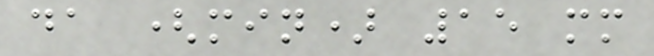da (min) 15 mm
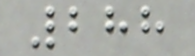288
